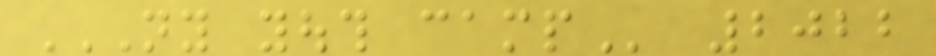NY YOUTH CAMP 2022
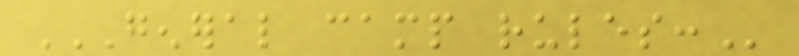GENERAL CAMP RULES:
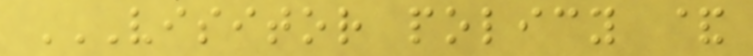VISITOR POLICY &
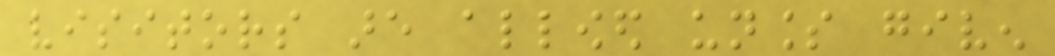visitors are allowed unless given
